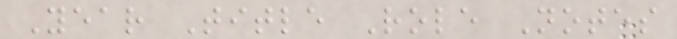Year Title Role Notes
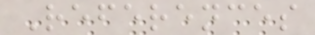References
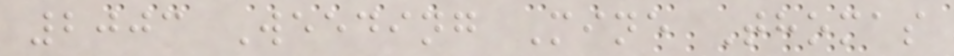2003 Weeding Mine Thomas
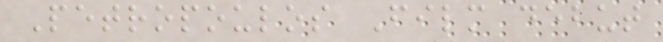Petropoulos Film debut
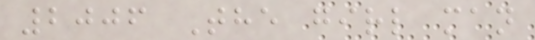2006 The girl man
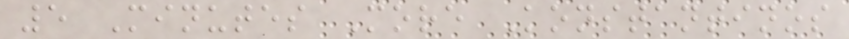5 Minutes More Konstantinos
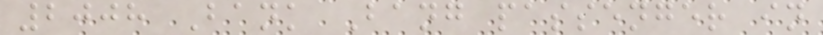2008 Bank Bang passenger in
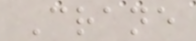Crane
